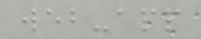web-app
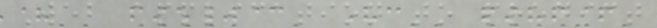Web application to predict
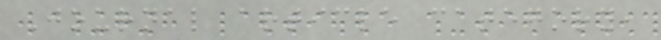Journal article category,
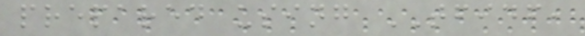prepared using TFIDF,
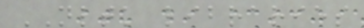NLTK libraries
